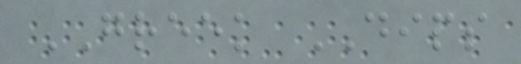GREEK DIPS
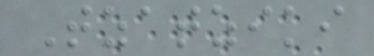Tzatziki
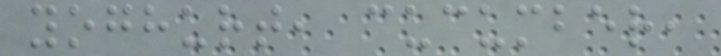yoghurt, cucumber,
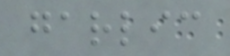garlic
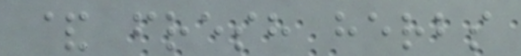& fresh herbs
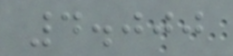4.000
